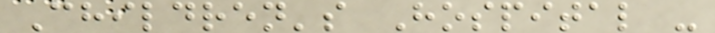Children's Hospital -
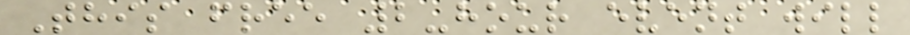This free 2-hour event will
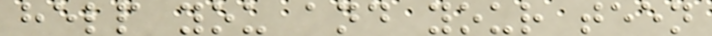help you and your teen
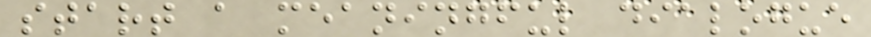start a meaningful dialogue
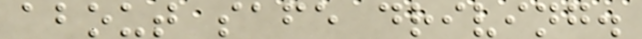about safe driving.
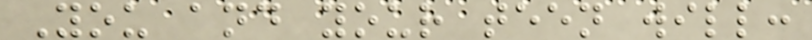You and your teen will:
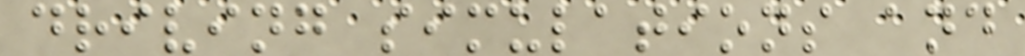driving simulations and
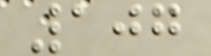107
